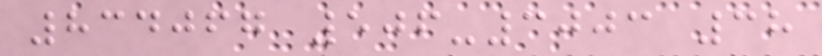834067 506-3003 38
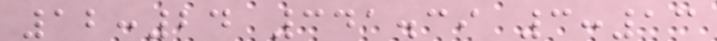12:24 341.39 3:13
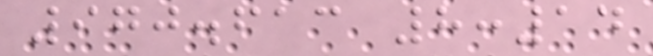970.613 8:14
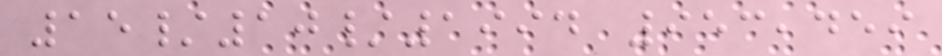15/10/1994 953,459
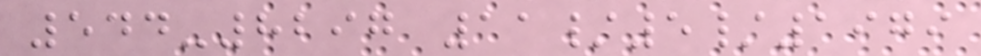544-8297 11/5/1979
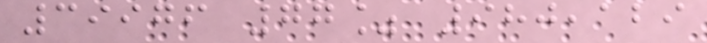39976 77% 980,129
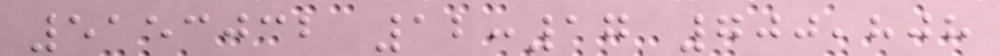5153032 12:17 700,808
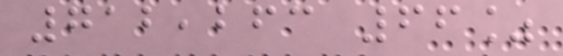712,263 66%
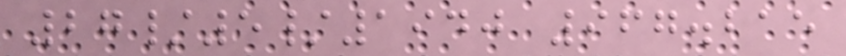27/5/1940 967.215
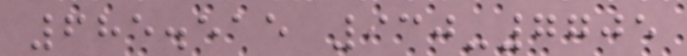685.515 930-7705
